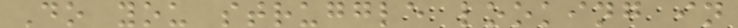Do you struggle looking in
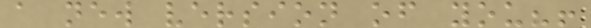a new version of you?!
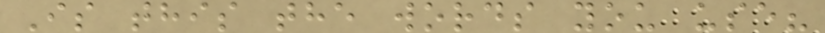Is this the words you use?
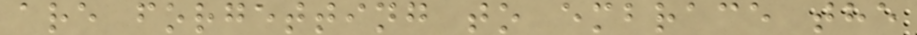are forgetting to embrace the
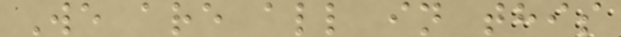We are all in this
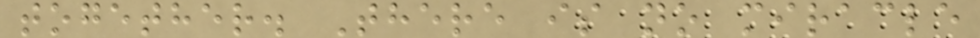together. There is no miracle
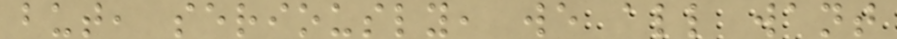but, seriously, we all want
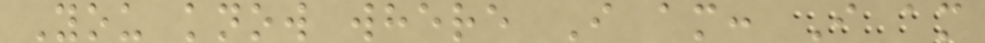You know where I am: I am
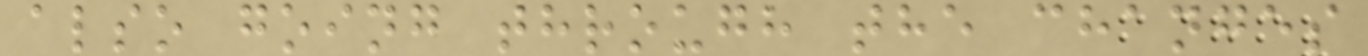also going through the changes
